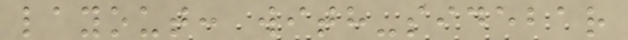layout: with-sidebar
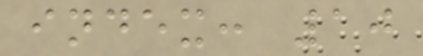index: 10
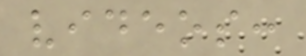videos:
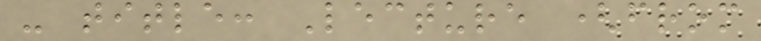- title: Lecture (from
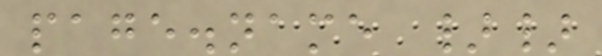page.name }}
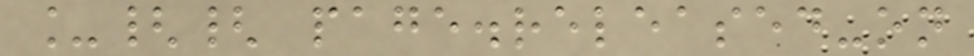_{{ page.released-on
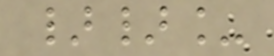}}_
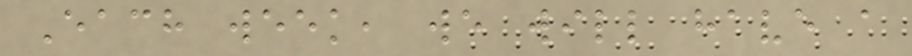Each week, we will have a
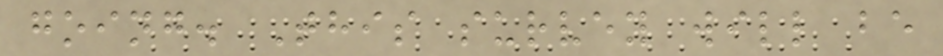going. This survey will be
